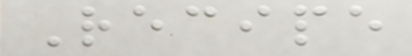Recipe
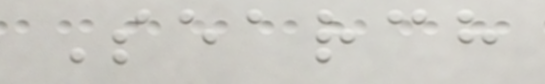Search
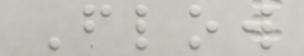Flow
